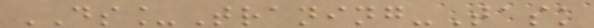DS_Traning-Task
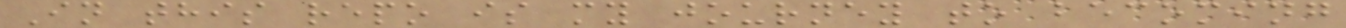In this repo is my journey to becoming
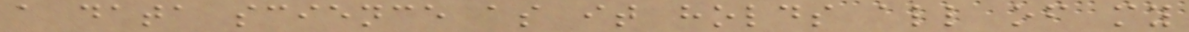a data science as it holds all of my
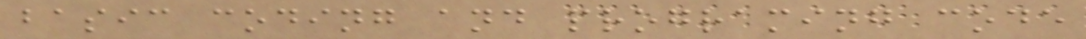basic coding and programing code
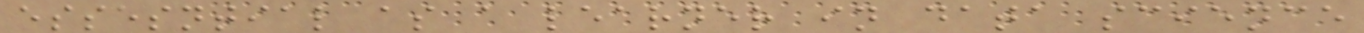essesntial as a learner in data science
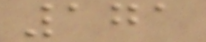171
